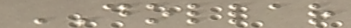DOLLAR
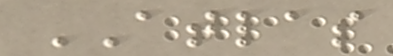ATLAS
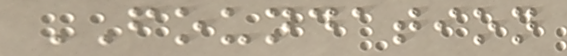FOUNDATION
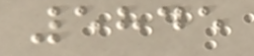5845
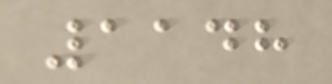1148
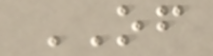OF
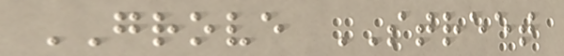GROVE STREET
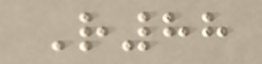R88
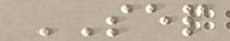SEP
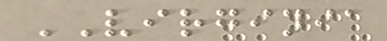VIRGINIA
